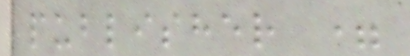publisher =
